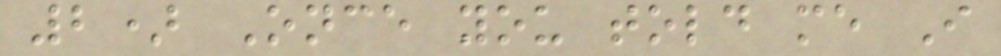2) Once you told me I
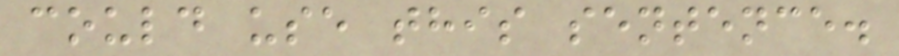could use this sentence.
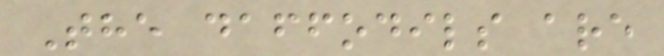The daffodils are
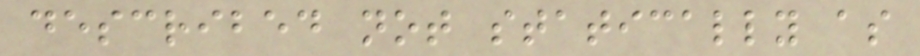described not statically as
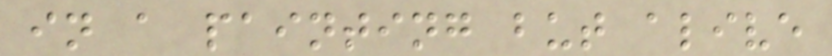in a painting but alive
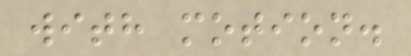with motion.
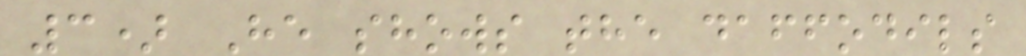3) He shows the daffodils
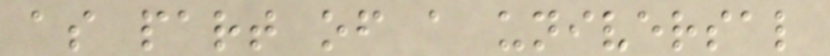as part of a universal
